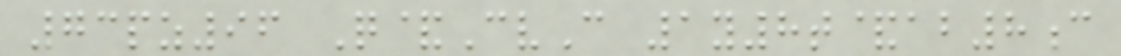73pz96 Q&CvC 1y8t&ab8c
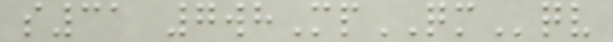s31 7whMpQMqv
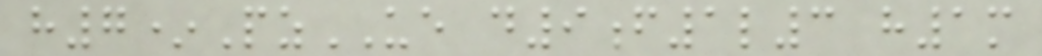h7*PzUE d9f1l3 h1m
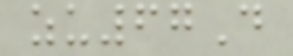zu67D
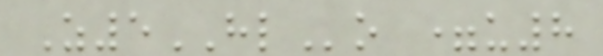Z5HLo =u8
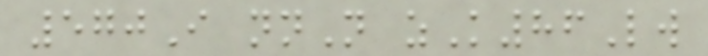570I nnN zK86Lw
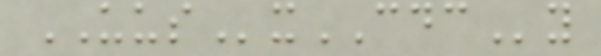UUSxCDCy
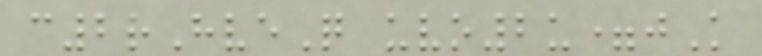c2rHveQ uvo2u=jK
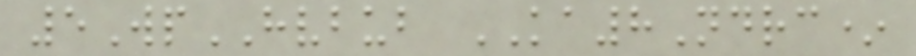5WpHVBUB KA8Ndrc*
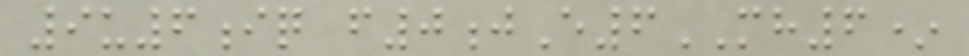9u6iq f0jE6MH6*
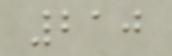210
